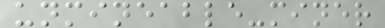unmineable-miner
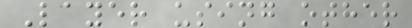Layer using other
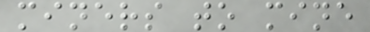miners to mine
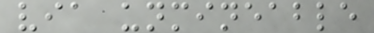via unmineable
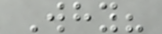Why?
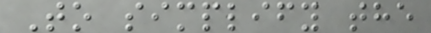To simplify the
